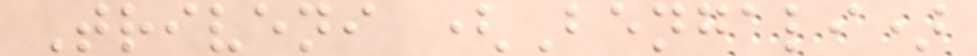Triveni (Bengali)
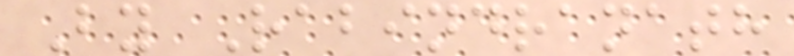By Rabindranath
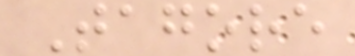Tagore
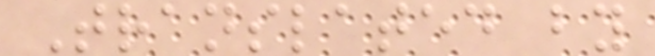Translated by
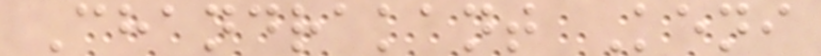Chandrakant Keni
